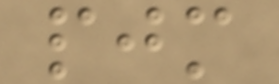pjm
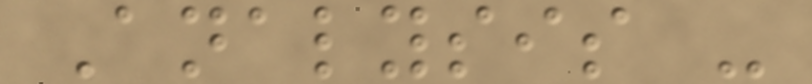Analysis -
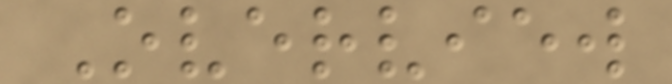Overview
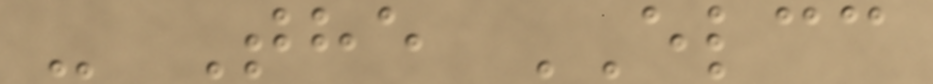- The ELCC
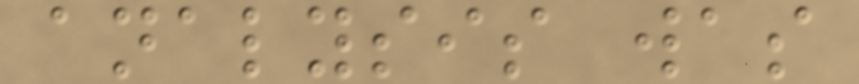analysis was
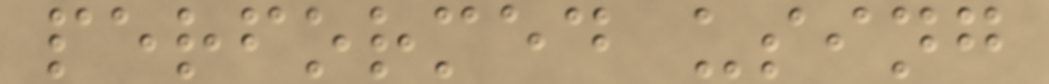performed using
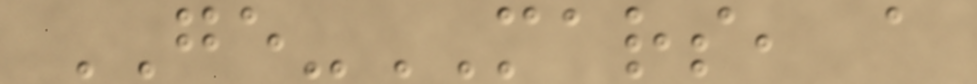GE-MARS, a
